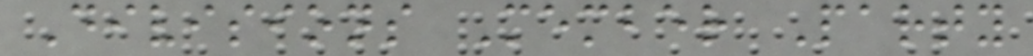Divisions Member Party
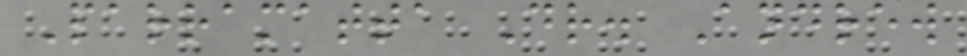Parramatta Dr. Andrew
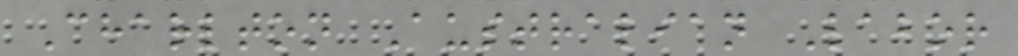Charlton Australian Labor
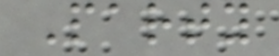Party
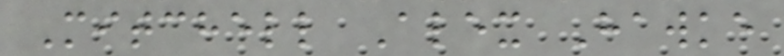Mitchell Alex Hawke
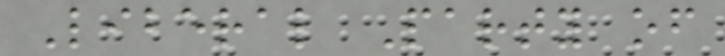Liberal Party of
